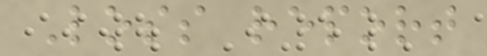Loss report
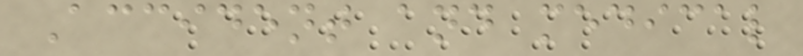Accident and medical
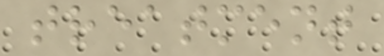treatment
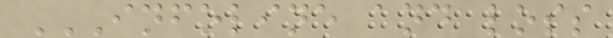INFOLINE AND LOSS
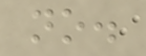no.
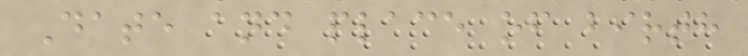Date and place of birth
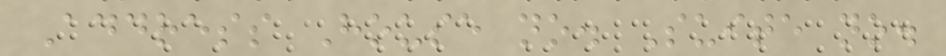Address House no. Suite no.
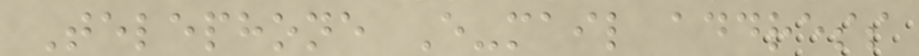Telephone E-mail address
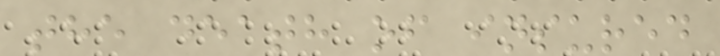the death of insured
